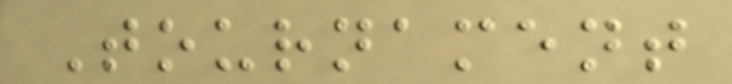Tournament
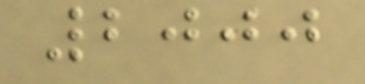2000
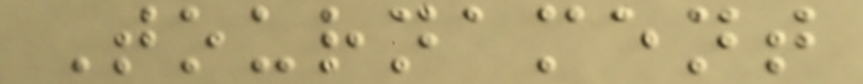Tournament
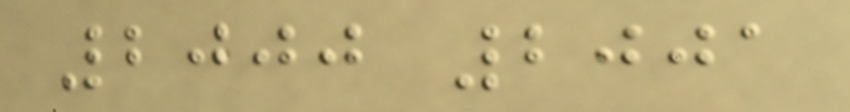2000 2001
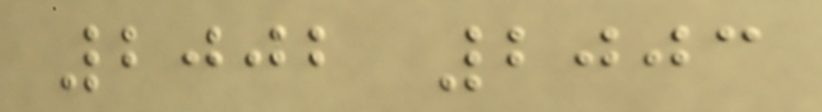2002 2003
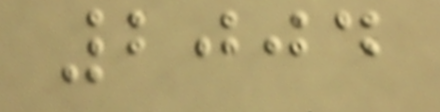2004
